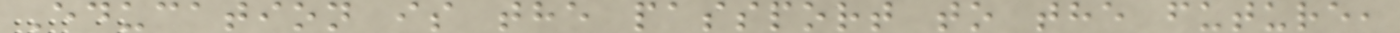Education is the passport to the future,
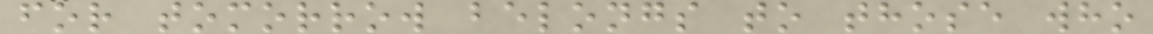for tomorrow belongs to those who
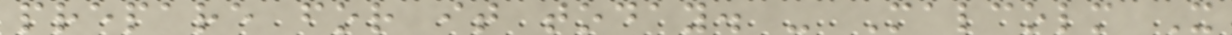prepare for it today. - Malcolm X
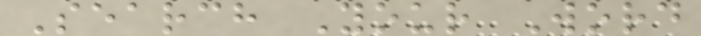Search Your Word
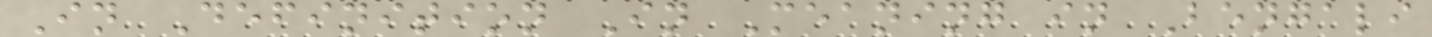In Definition In Meaning in Bengali
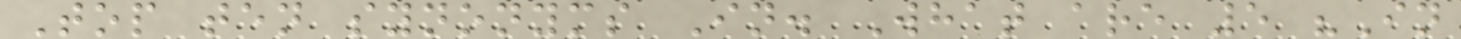Top ten synonyms In. What are 5 "In
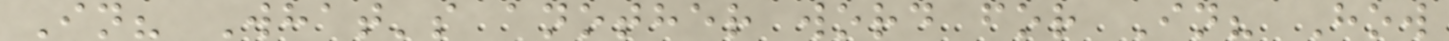In? What's another word for In? How
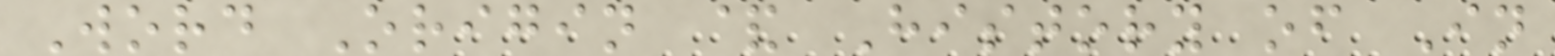Word Origin & History of In
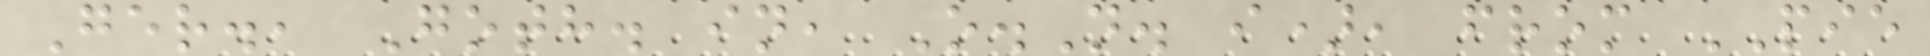Ger., Goth. in, O.N. i), from PIE
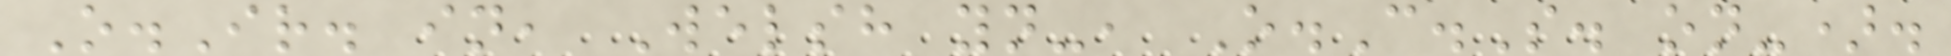O.Ir. in, Welsh yn-, O.C.S. on-).
